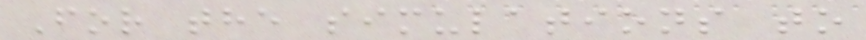For the simulations to
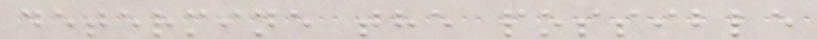determine the possible
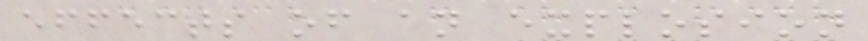effects of an explosion
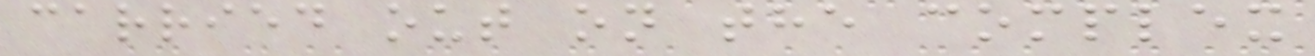carried out on the complex
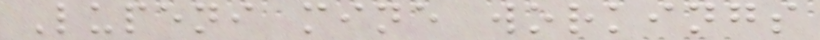Lupeni mine workings
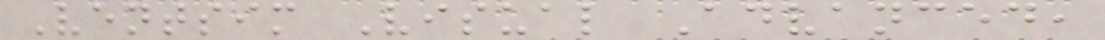Ventsim Visual Advanced,
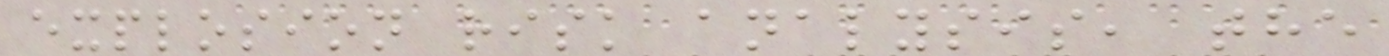explosion risk analysis, the
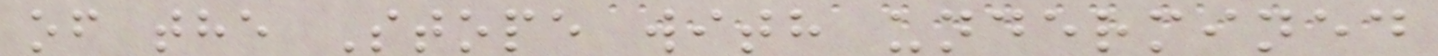of the Stope with undermined
